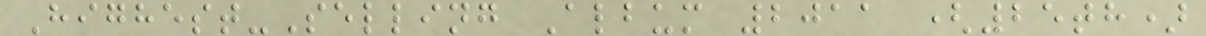Highest-Selling Album 2011 (25th)
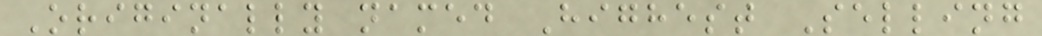Originally named Highest Selling
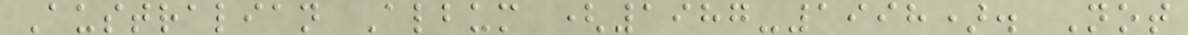Australian Album (1987-1998). Not
